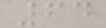64
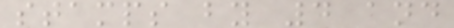stamps by 4 and
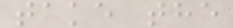take the
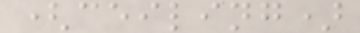(ceiling)
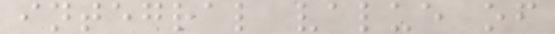integral value of
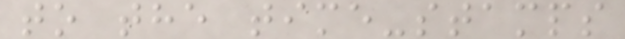to the time-stamps
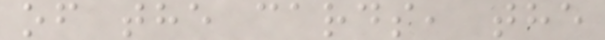of the cards, the
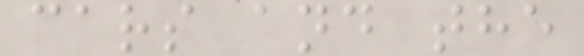cars and the
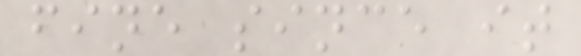fine since it
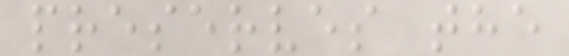preserves the
